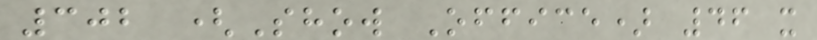302 (Show Office) 46 x
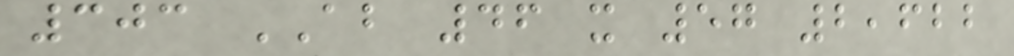303 AB 46 x 57 2,622
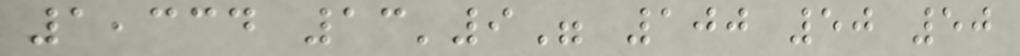1,334 13'9" 100 50 50
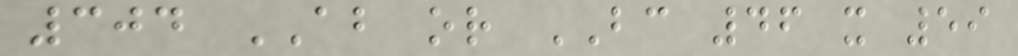304 AB or BC 46 x 59
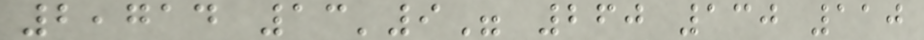2,714 13'9" 260 130 110
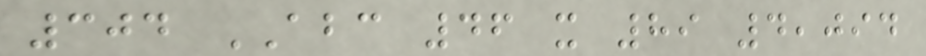304 ABC 46 x 89 4,094
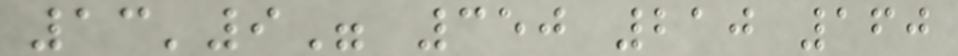13'9" 350 210 160
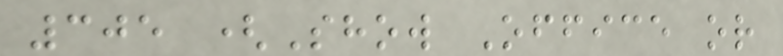305 (Show Office or
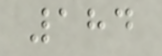184
